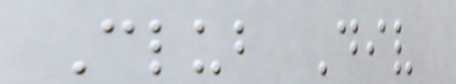Club Div
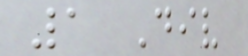1 Div
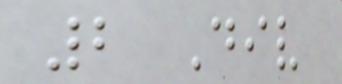2 Div
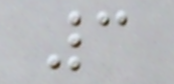3
